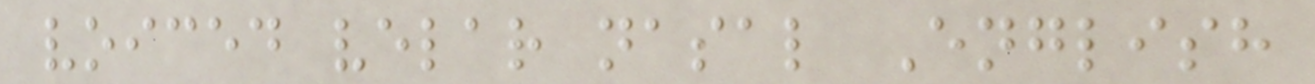voiced velar nasal English
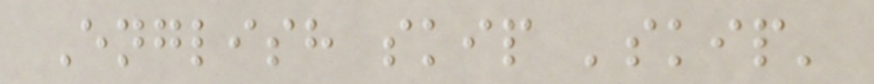English skip 'skip'
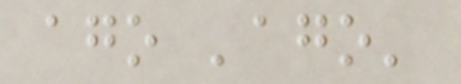ago 'ago'
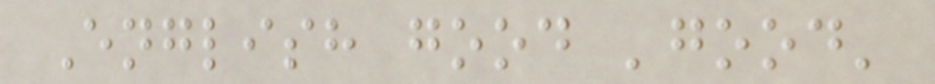English good 'good'
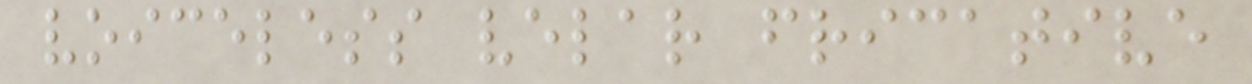voiceless velar fricative
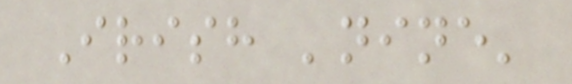Irish 'nine'
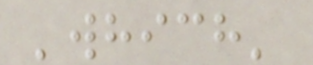'which'
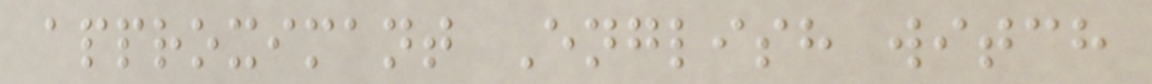approximant English witch
